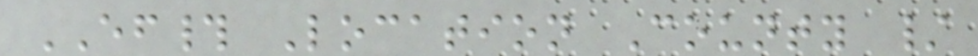EF# Location County /
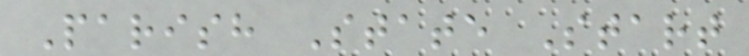Parish State Start
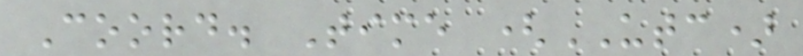Coord. Time (UTC)
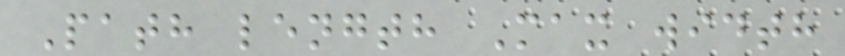Path length Max width
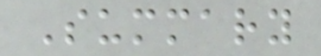Summary
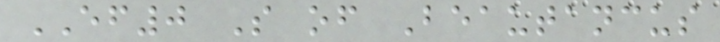EF0 S of Beautancus
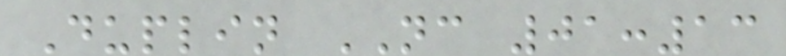Duplin NC 01:13
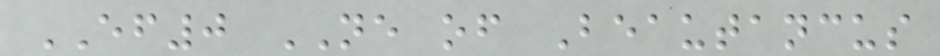EF0 NE of Beautancus
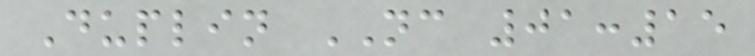Duplin NC 01:15
